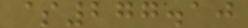$277.10
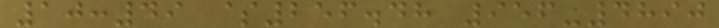10:49 $256.48 956-4890
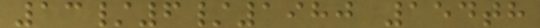13/6/1980 154th
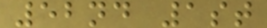52nd 1st
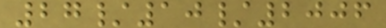27/10/2006
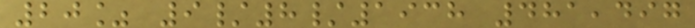20% 9/8/1938 481,497
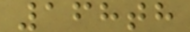168th
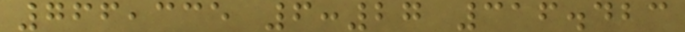766,335 6:27 316.423
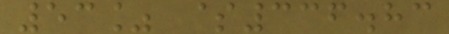53% $336.83
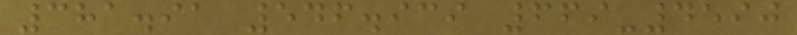381.91 546.939 669-4590
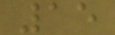15
